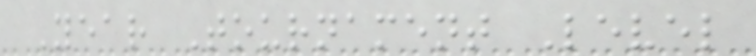Year Tournament Level
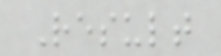Result
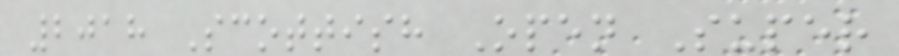2018 Scottish Open Super
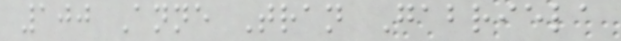100 Anne Tran Gabriela
